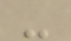-
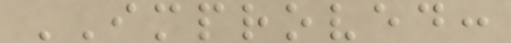IMPROVED:
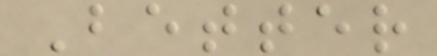Better
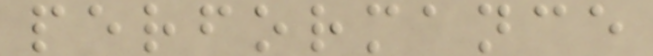performance
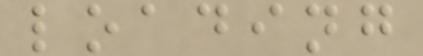loading
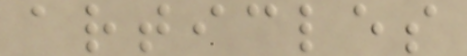articles
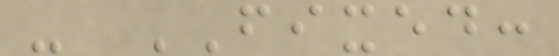- FIXED:
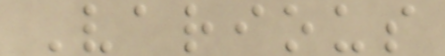Various
